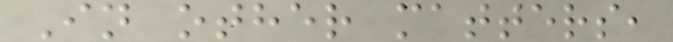In other matters,
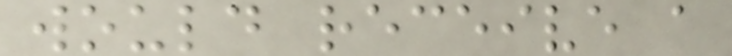would receive a
